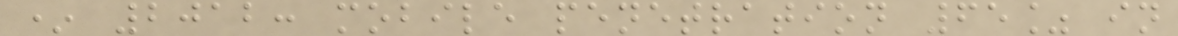* 2012: mobile penetration 65% in
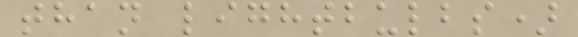than lightbulbs)
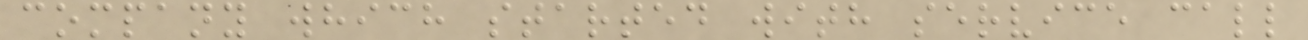company which started with service call
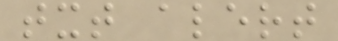txt alert
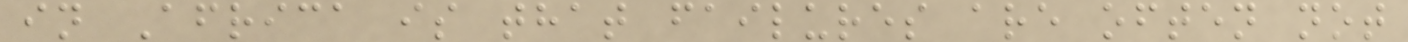in Africa is that failures are often not
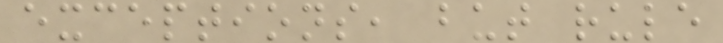exceptions, but rule
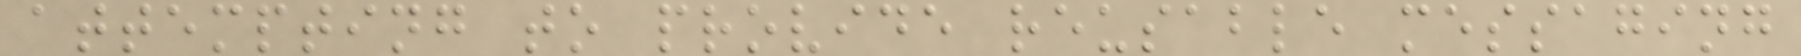attempting to provide reusable messaging
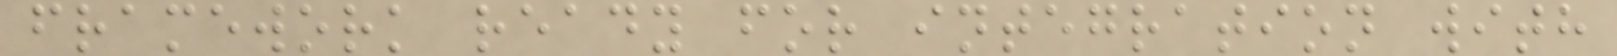framework ready for integration with
